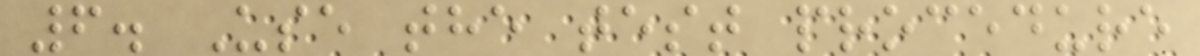6. Use the test procedure
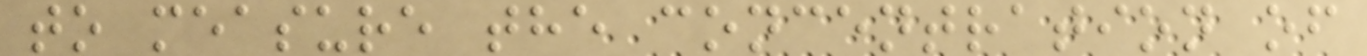to measure the concentration of
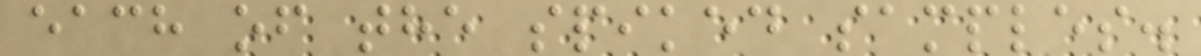each of the spiked samples.
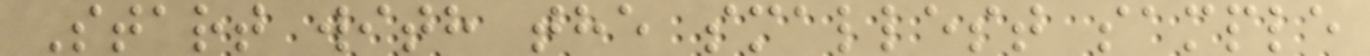Start with the smallest sample
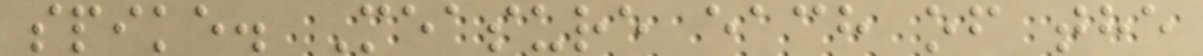spike. Measure each of the
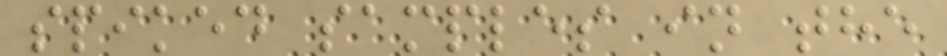spiked samples in the
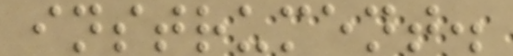instrument.
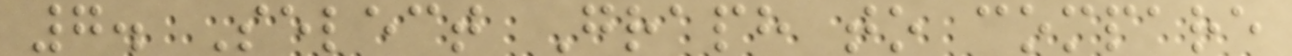7. Select Graph to compare
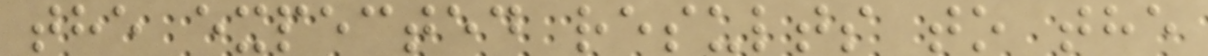the expected results to the
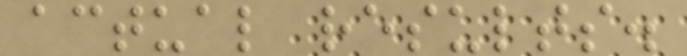actual results.
